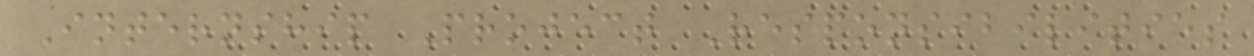Internship Project Responsibilities
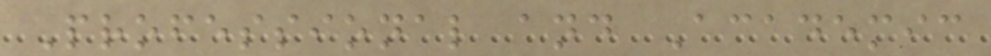Professional and Academic
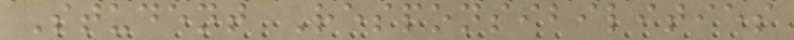Student Responsibilities
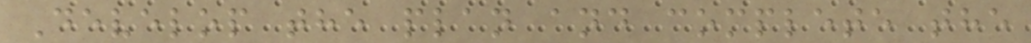Develop the plan and complete the
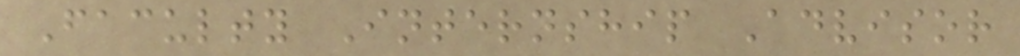Faculty Internship Advisor
